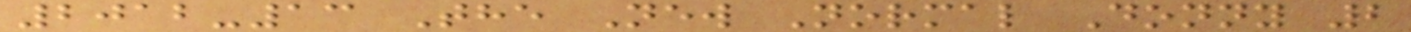2012-13 The New Normal Donny 2
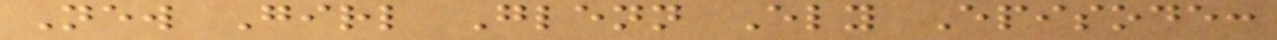New Girl Glenn Ely Episode:
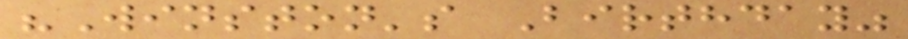"Winston's Birthday"
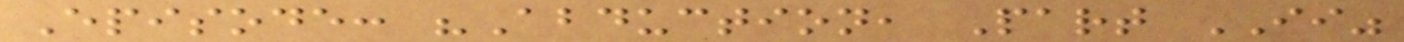Episode: "Abduction, Part II"
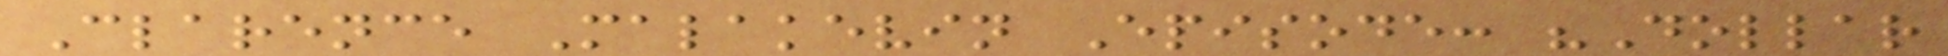Clarence Malakevin Episode: "Dollar
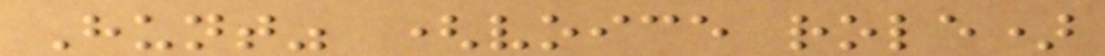Hunt" (voice role)
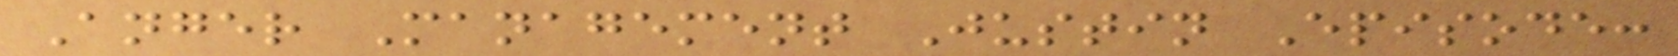Anger Management Justin Episode:
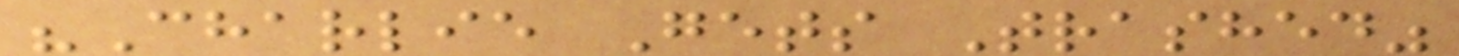"Charlie Gets Trashed"
